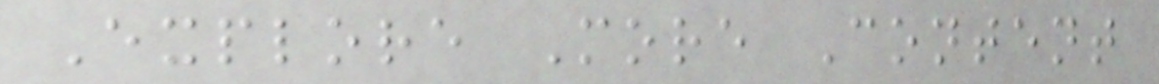Explore More Content
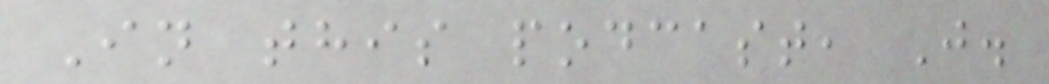In this podcast, J.
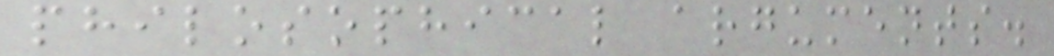philosophical arguments.
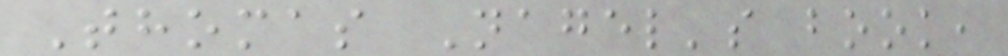Thomas Nagel's book,
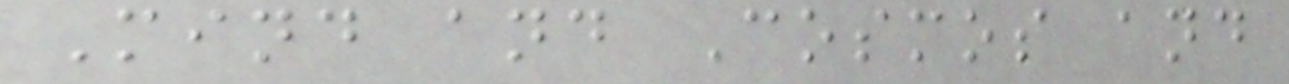Mind and Cosmos and
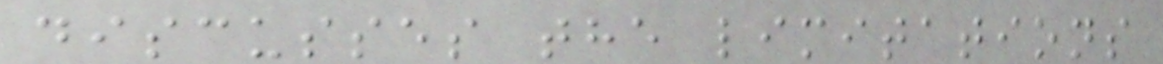discusses the limitations
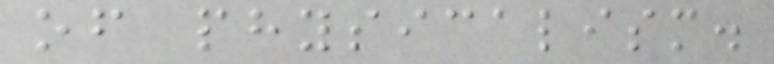of physicalism.
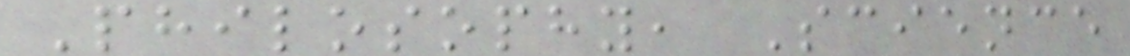Philosophy, Science
